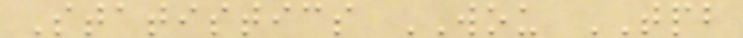Statistics WOU TPB
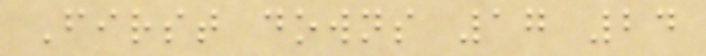First downs 17 24
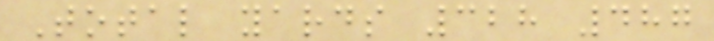Total yards 328 487
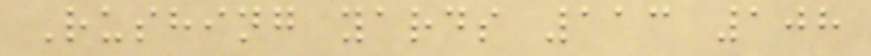Rushing yards 113 108
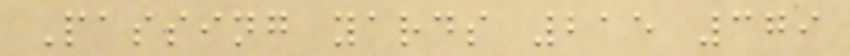Passing yards 215 379
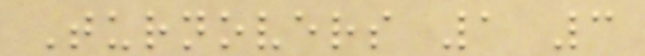Turnovers 1 3
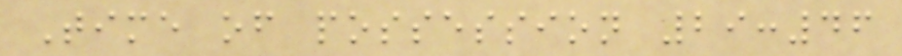Time of possession 29:46
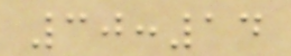30:14
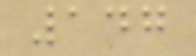147
